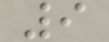9
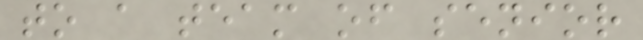to a team of senior
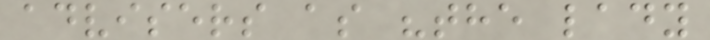advisers as "the lady
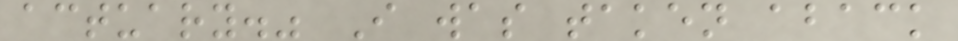actuary." I was taken aback
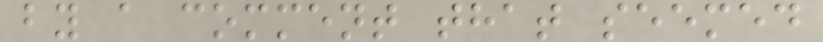by a comment that seemed
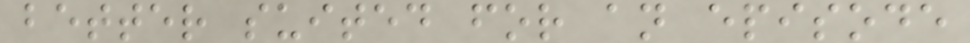better suited for an episode
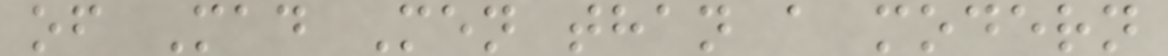of Mad Men than a modern
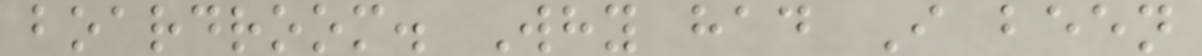boardroom. Why had I been
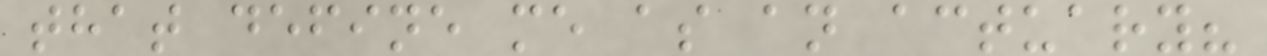that define me as an actuary?
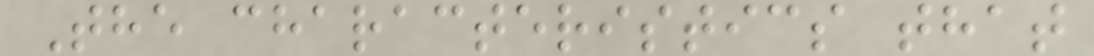The characteristics that
